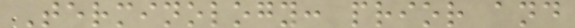Terminology: prior and
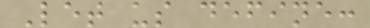Let us define:
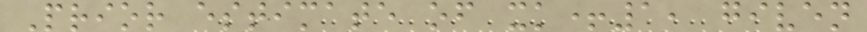Prior estimate of xk+1, given
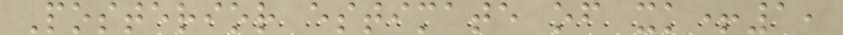Posterior estimate of xk+1,
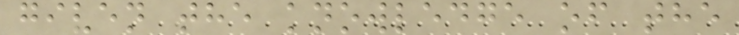given the knowledge of the
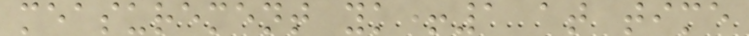measurement yk+1 at time
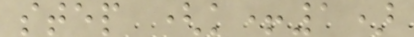step (k+1)
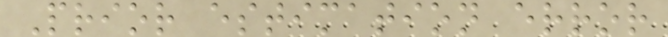Prior estimation error
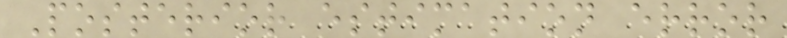Posterior estimation error
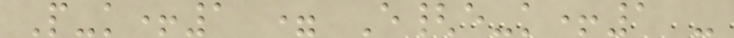P-k+1 = E{e-k+1 -
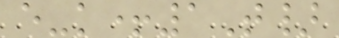e-k+1T}
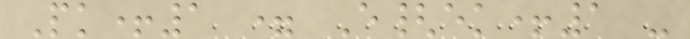Pk+1 = E{ek+1 -
